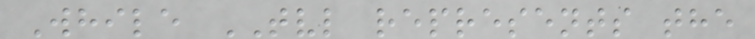While TVL represents the
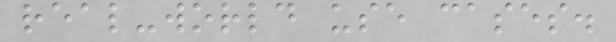real-world use cases.
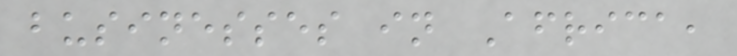businesses in Africa,
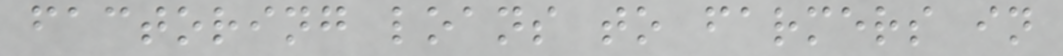factoring loans to farmers in
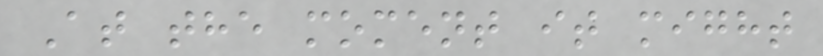At the moment it might
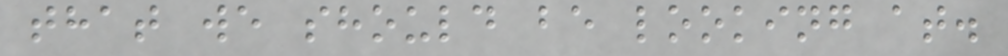that we should be looking at.
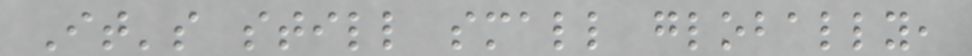It's still small globally,
